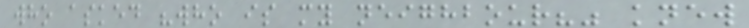who asked "who is my neighbour?" knew
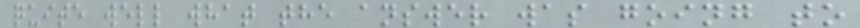quite well what the answer was going to
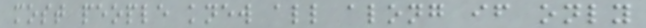most people knew all along if only
